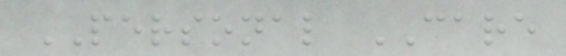PERSONAL CARE
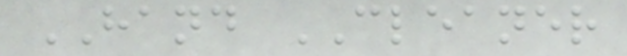HAND CLEANER
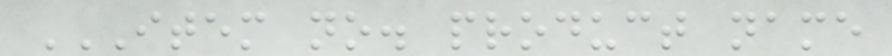ITEM NO. PRODUCT NAME
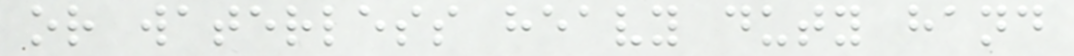or waterless heavy duty hand
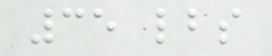35 lbs
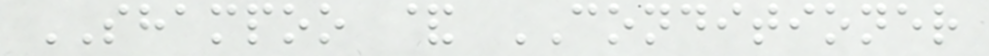SHAMPOO & CONDITIONER
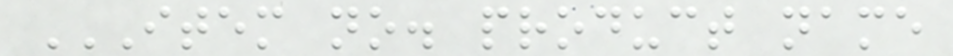ITEM NO. PRODUCT NAME
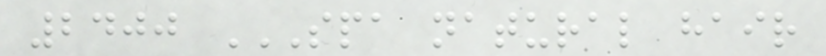2400 SPA NATURAL HAIR
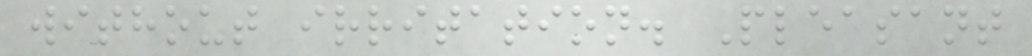without irritation. Pleasant
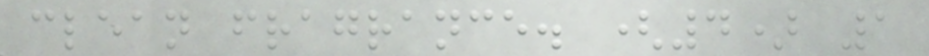clean fragrance. (4) 1
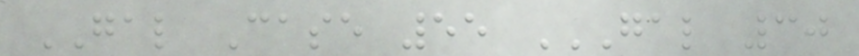GAL Case 55 GAL 30
